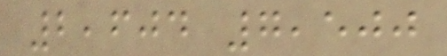2,604 7,500
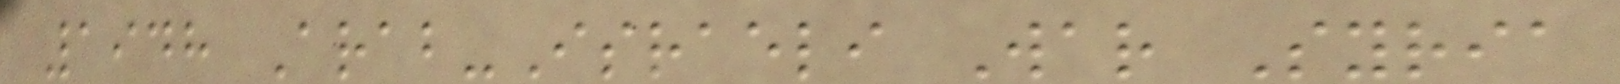1948 Arab-Israeli War Syria
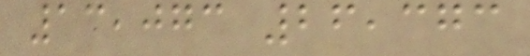13,073 26,373
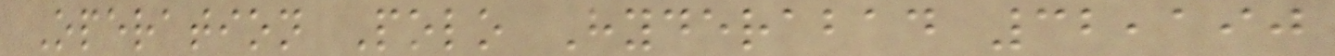Operation Polo Hyderabad 32,190
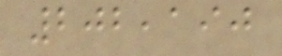202,190
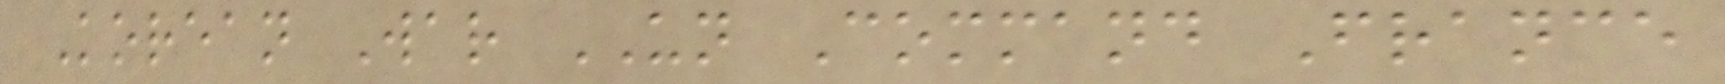Korean War UN Command France
